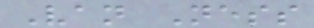Van Ness
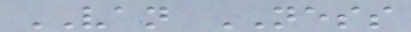VAN NESS
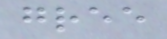gree
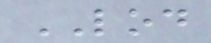LOD
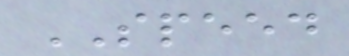SPEED
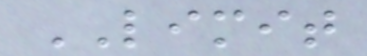LIMIT
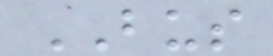BUS
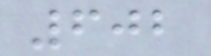602
